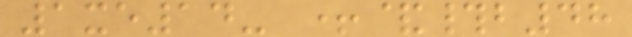1xe14- +&#b48
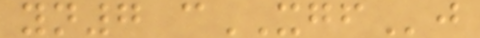yn7 cXGFj
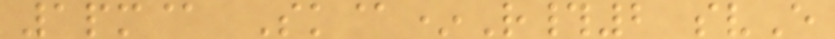1pm@ Sk@*R#2 svE
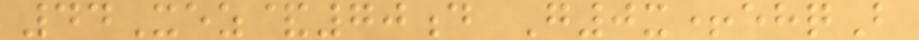44Xez&70d G0x+ehqB
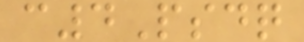c4Psdq
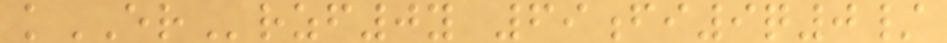kERrzf0y 69fi9q0/
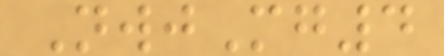NwjMg4
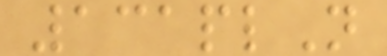131plN
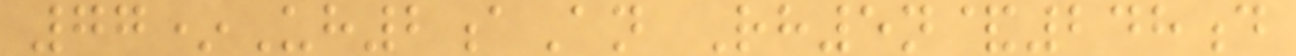77*Uh2aAn Rh5n&248d
